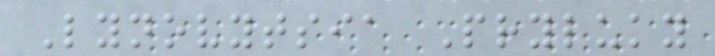Lynovytsia Pryluky
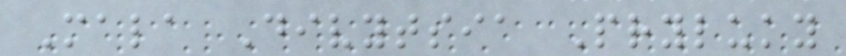Mala Divytsia Pryluky
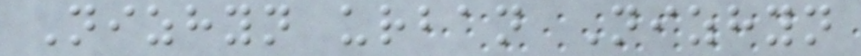Nizhyn urban Nizhyn
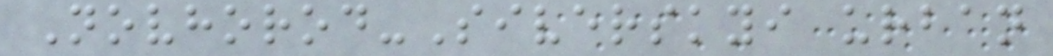Novhorod-Siverskyi urban
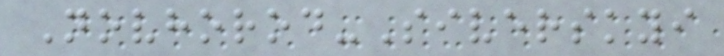Novhorod-Siverskyi
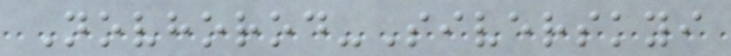Novhorod-Siverskyi
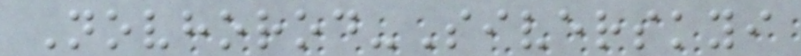Novhorod-Siverskyi
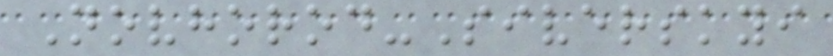Novhorod-Siverskyi
